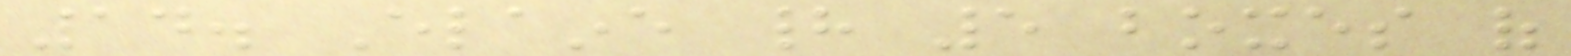14. Elaine had 5 boxes of
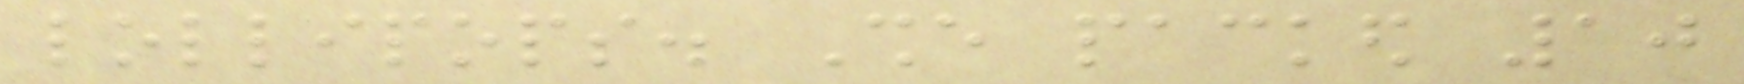lollipops. She packed 10
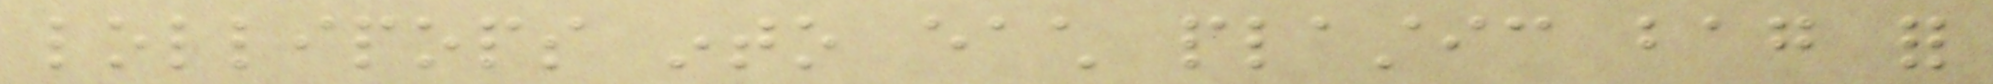lollipops into each plastic bag for
